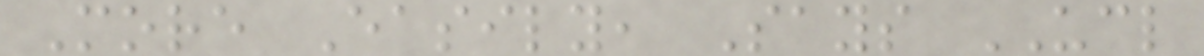More Easily, Says UCL
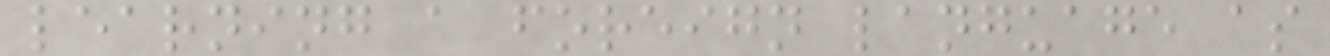learning a foreign language as
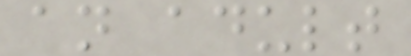an adult
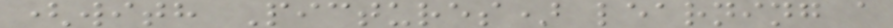(with Pictures) learning a
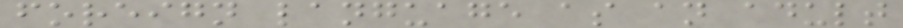foreign language as an adult
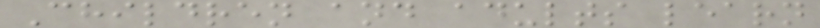Children and adults learn
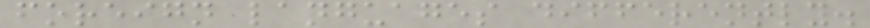foreign languages differently.
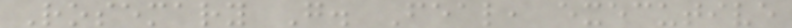Rosemary G. Feal, executive
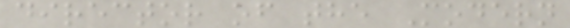director of the Modern
